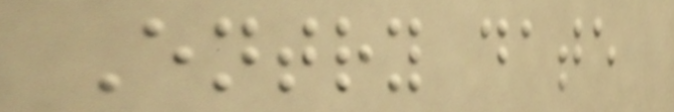Entry date
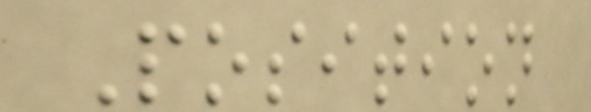Position
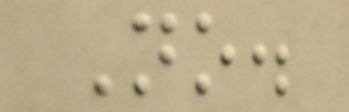No.
